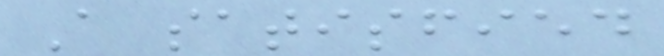A satisfied
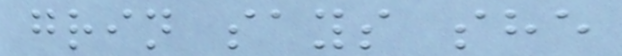grin says she
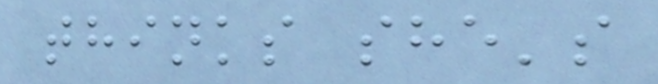thinks she's
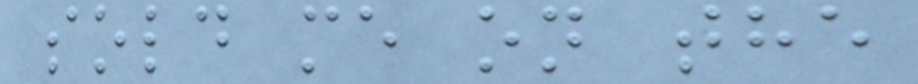sold me on the
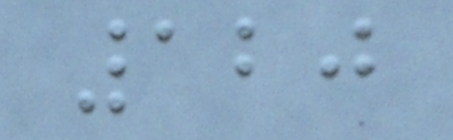120
